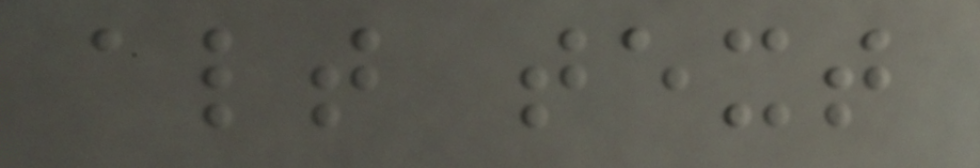alt text
